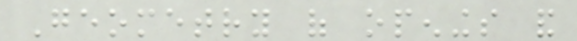Geometry of openings and
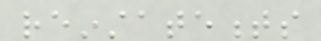reinstatements
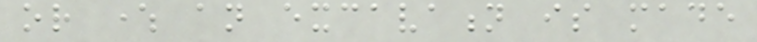or where an excavation is made
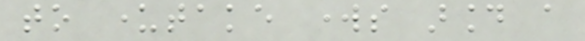to undertake works around a
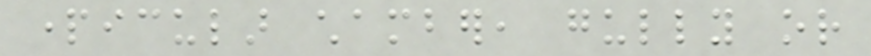particular chamber, gully or
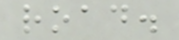road.
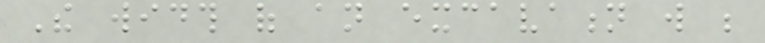The width of an excavation will be
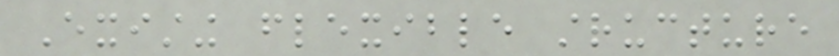Existing flexible structure
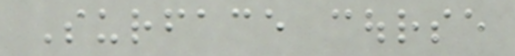Surface course
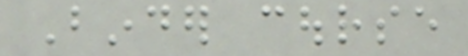Binder course
